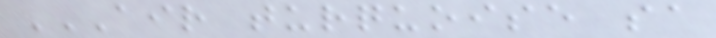AIR TURQUOISE SA
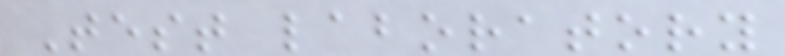Test laboratory
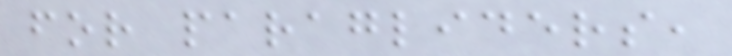for paragliders,
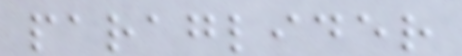paraglider
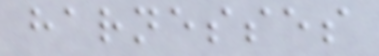harnesses
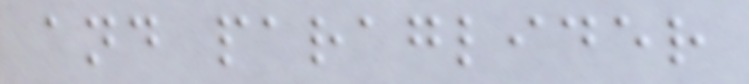and paraglider
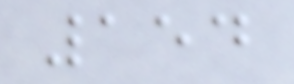154
